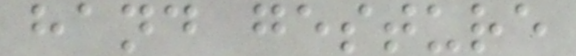hand gesture
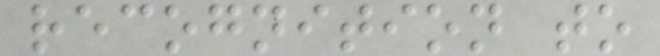recognition to
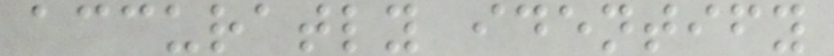accuratly identify
